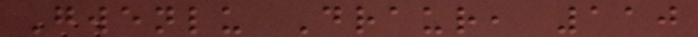Gwenlu Draur, 110
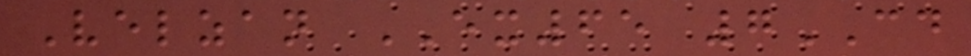Velzan EX65 7CD
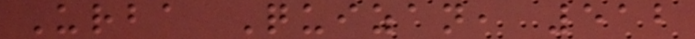Urba Quizan, 512
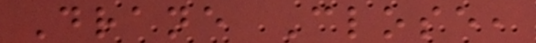Drane Close,
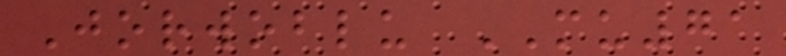Jorwoblu MU71
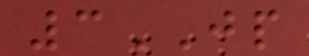3JP
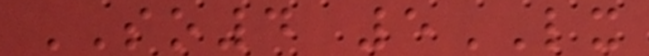SO4 5LX
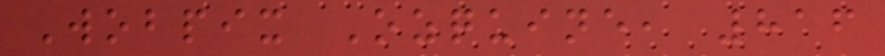Wobpix Ozquine, 816
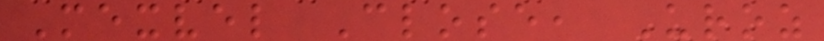Mexvel Close, Uroz
